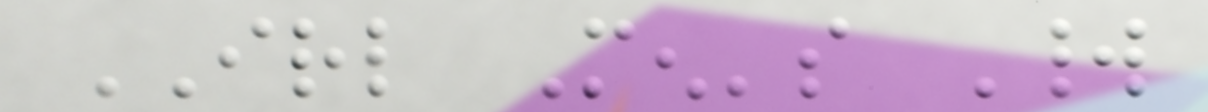IRL Men's World
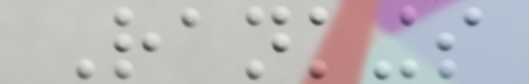Rankings
